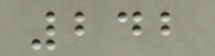242
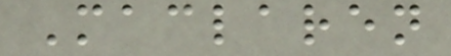Maclaren
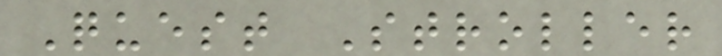Quest Stroller
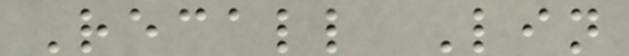Recall Lin
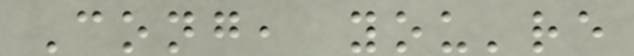Cong, you're
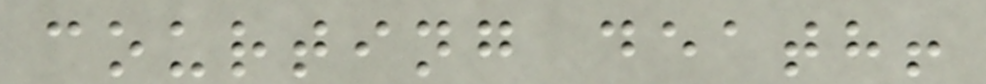courting death!
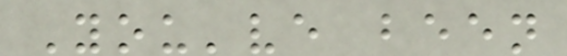You've been
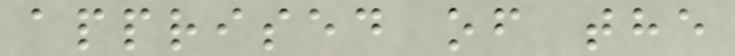apprised of the
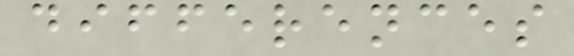differences
